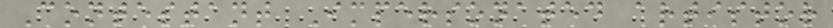Contestant Impersonated artistor
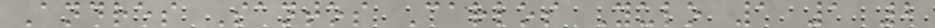Andres Santos Carlos Yulo 1 1 2
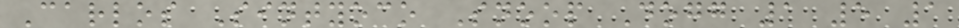Carlos Sintyoco Snoop Dogg 1 5 1
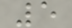5
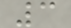3
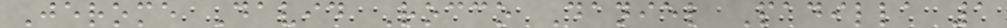Jerome David Rocco Daniel Padilla 1
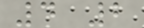4 2
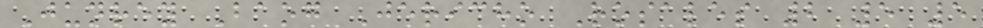Junrey Baog Jericho Rosales 2 5 5
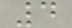4
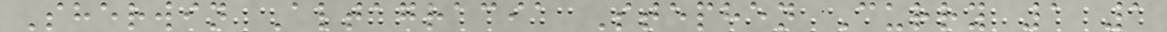Sherwin Altagracia Stephen Curry 1 1
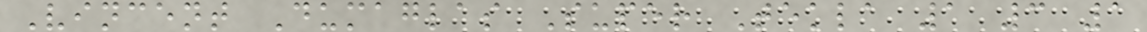Vincent Dumaglas Super Tekla 1 3 1
